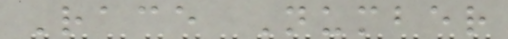Race Number
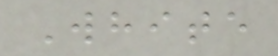White
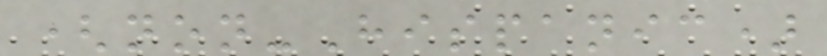(non-Hispanic)
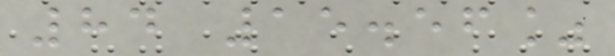84 15.56%
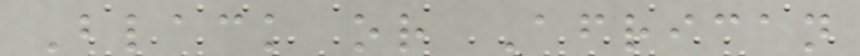Black or African
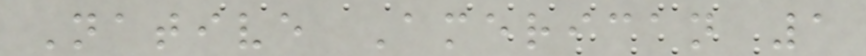Native American 1
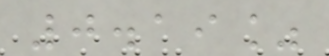0.19%
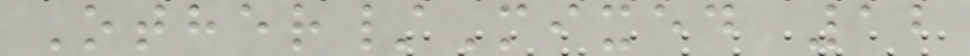Other/Mixed 12
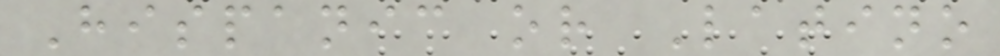Hispanic or Latino
